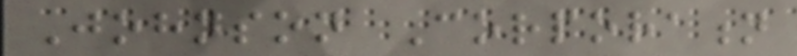Johnson Corporation
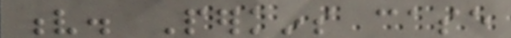v. Perkins case
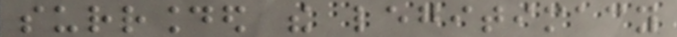surrounded the legitimacy
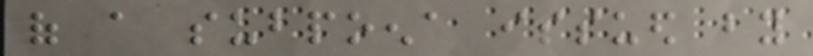of a subpoena issued by
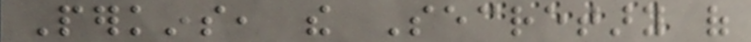Perkins, the Secretary of
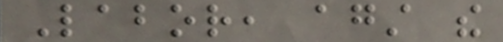Labor, against the
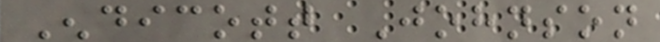Endicott Johnson
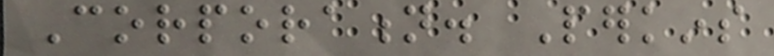Corporation. Perkins
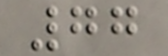77
